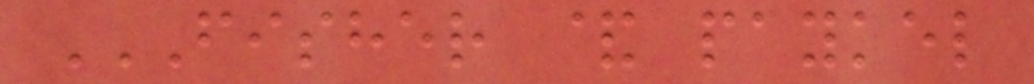FISHER & PAYKEL
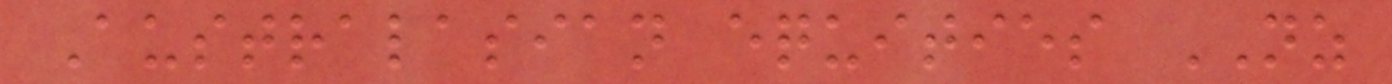Australasian equities NZ
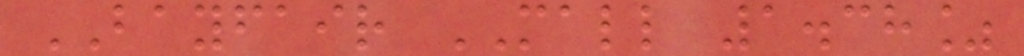BAYFAIR MALL 1.38%
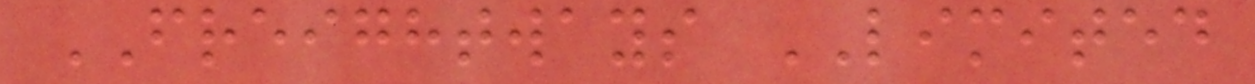FREIGHTWAYS LIMITED
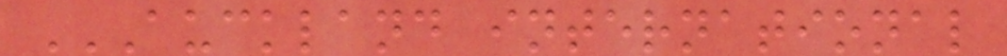AUCKLAND INTERNATIONAL
